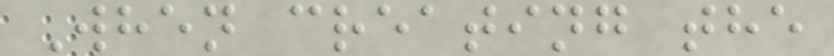When creating the
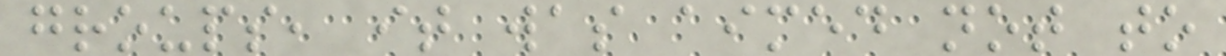groups, it was aimed not to
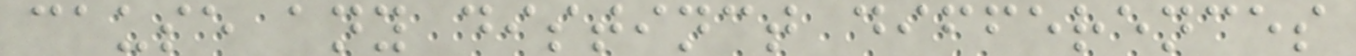cause any distinct differences
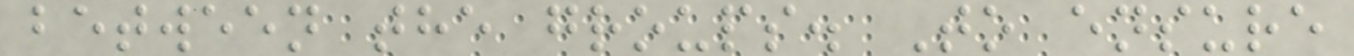between the groups. To ensure
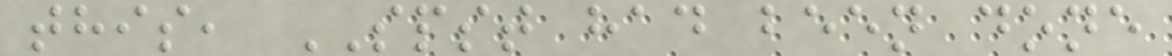this, SPST had been done
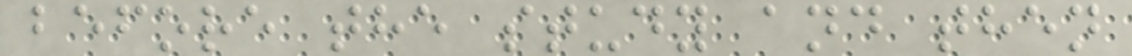before the study and then
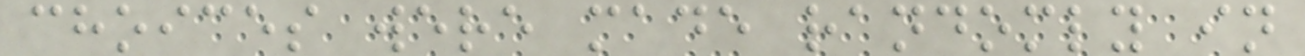choices were made randomly in
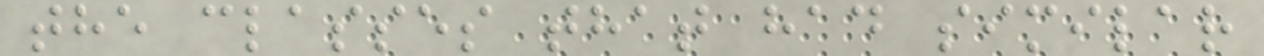the classes that had similar
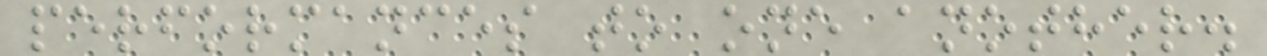performances to one another.
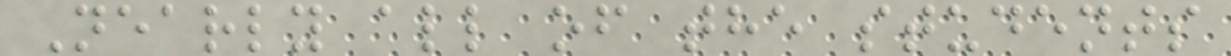Nearly all of the students
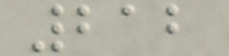212
